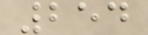254
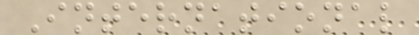International
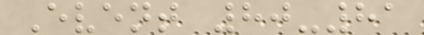Event 80-81
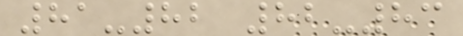81-82 82-83
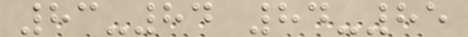83-84 84-85
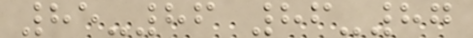85-86 86-87
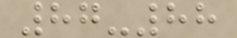87-88
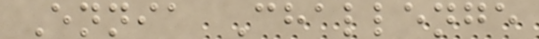Ennia Challenge
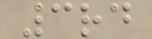3rd
